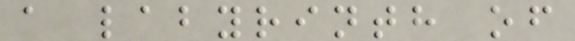a labyrinth of
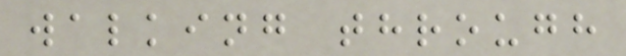walking through
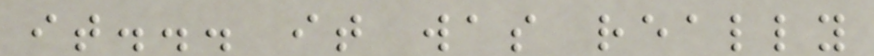it... it was really
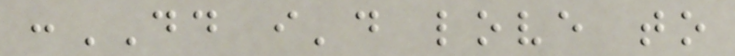:DD i'd love to
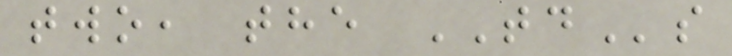two, the TDs
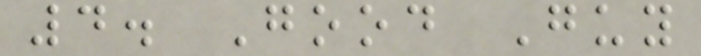4. Good Guy
